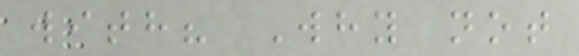with? Why not
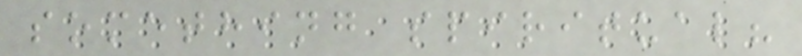something spiritual?
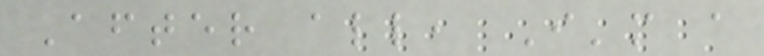After all, I'm a
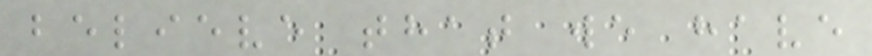believe that we have
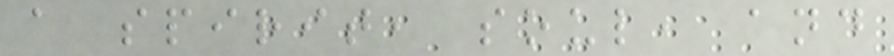a spirit, soul, and
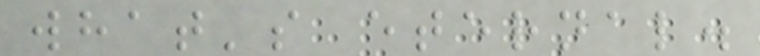what's eternal.
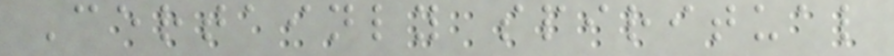Certainly spiritual
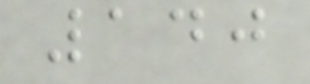140
